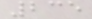235
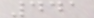441
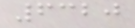6320
